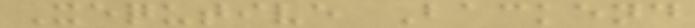Xequtive Backend
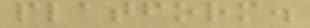platform.
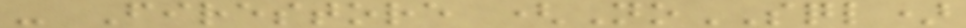- Firestore (NoSQL)
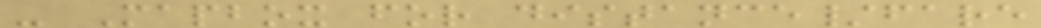- Mapbox for distance/fare
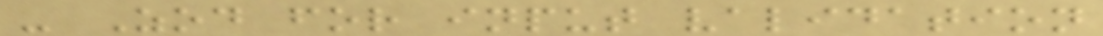- Zod for input validation
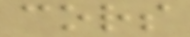cors
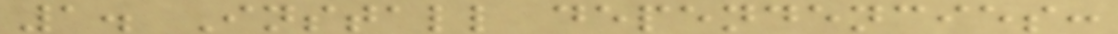1. Install dependencies:
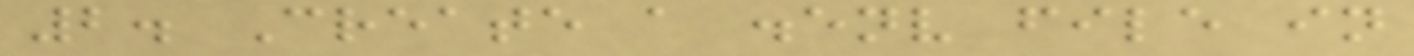2. Create a .env file in
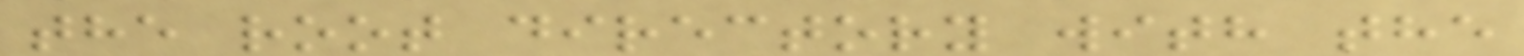the root directory with the
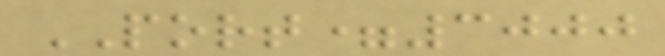PORT=3000
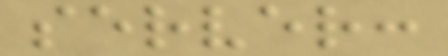server:
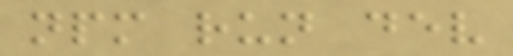npm run dev
